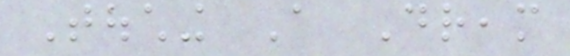Touching A Dream
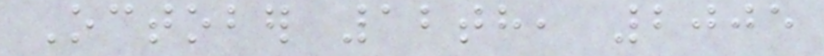October 12th, 2005
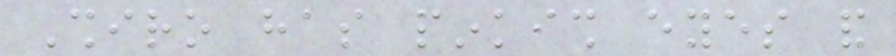Shiro has pinkish eyes and
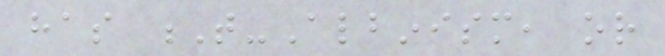has T-Albinism, or
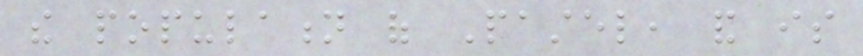the population of Pastel, and is
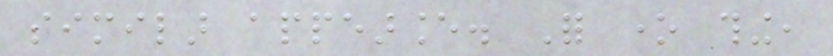similar appearance. For one thing,
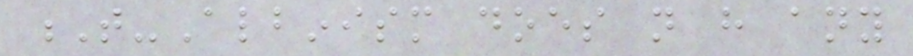T-Albinism does not have any
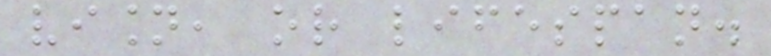vision, or lifespan.
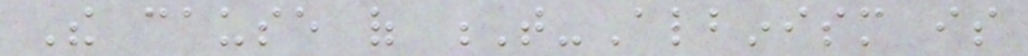The cause of T-Albinism is
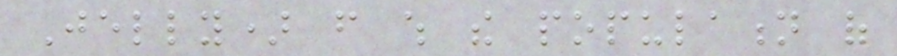Jelly) from which the population of
